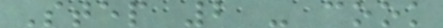Step 2 - cook
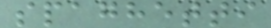spaghetti
